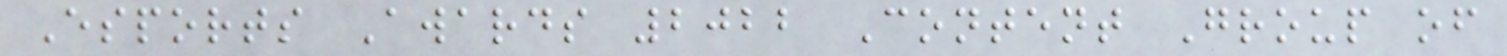Esports Awards 2022 Content Group of
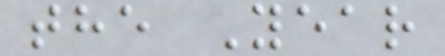the Year
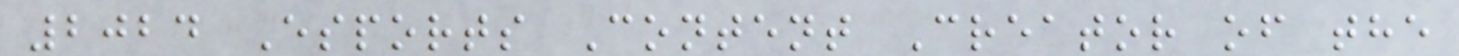2024 Esports Content Creator of the
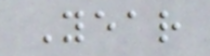Year
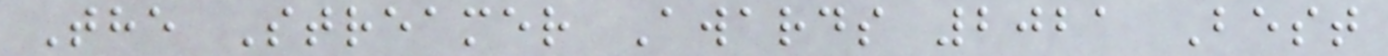The Streamer Awards 2021 Best
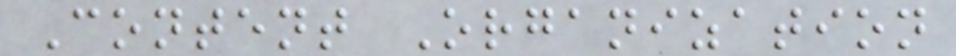Content Organization
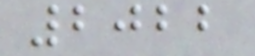2022
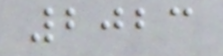2023
